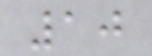10
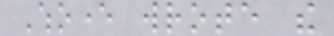Whoever wrote the
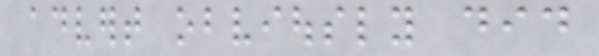advert obviously did
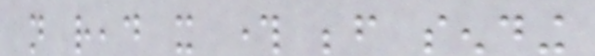not read it through before sending
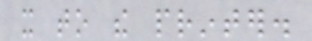it to the printer.
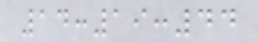14:19:44
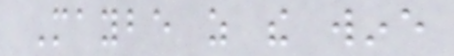Maybe as the wine
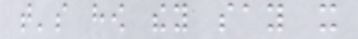that's how they say it
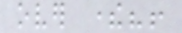over there?!
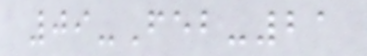09-Feb-21
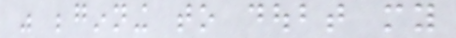was beginning to doubt my
